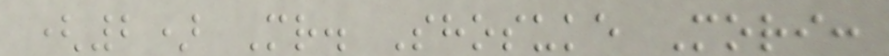(2) Mr. Shosuke Mori:
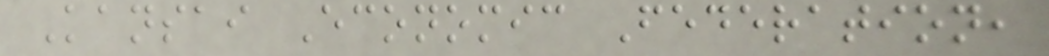Kansai Economic Federation,
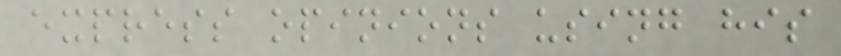express opinions using his
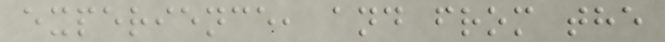experience, and from the
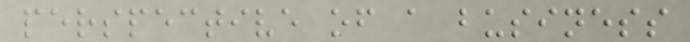perspective of a business
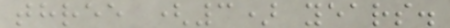three (3) years.
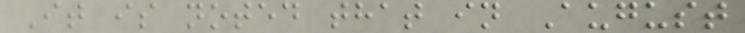It is noted that in August
